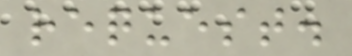request.
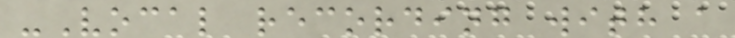-Vocal recording with a
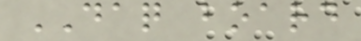DAQ board
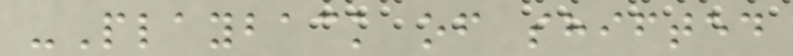-Playback of shifted
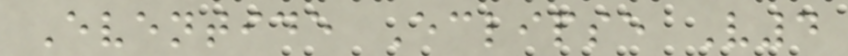Eventide Eclipse V4
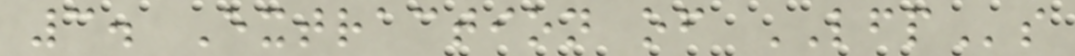3. Extraction of LFPs
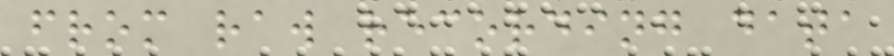from raw recording data
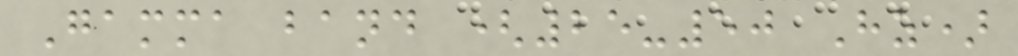Gamma band (25-50 Hz)
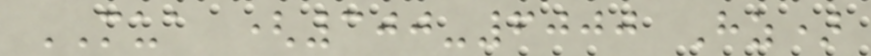MUA (300-6000 Hz)
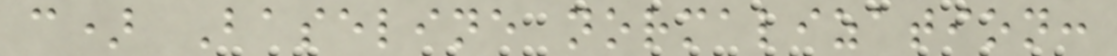c) Baseline normalization:
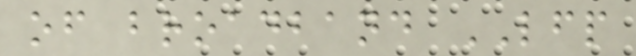of broadband LFP
